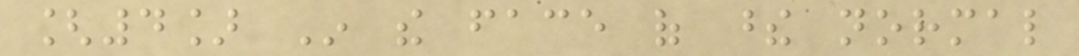[4] In the face of these normal
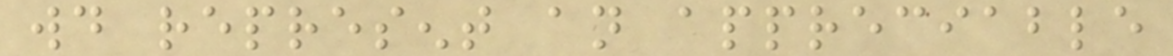would represent an appreciable
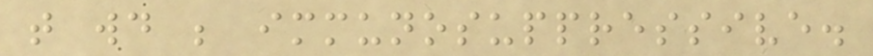that would be immunosuppressive.
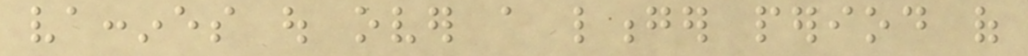vaccines out over a longer period of
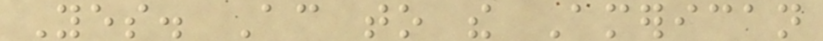Yes. According to the American
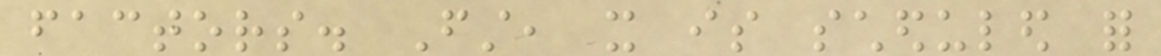factors. First, it is scheduled for
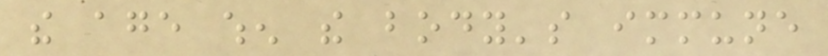the age when the body's immune
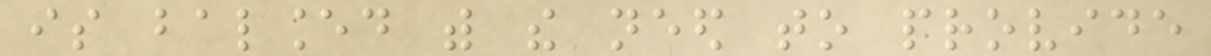is balanced with the need to provide
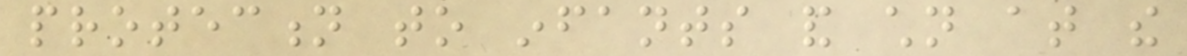protection to infants and children at the
